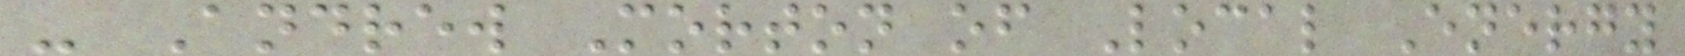- Andrew Morton of Local Energy
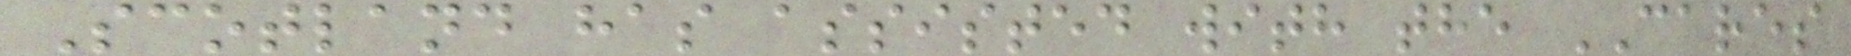Scotland has assisted with the CARES
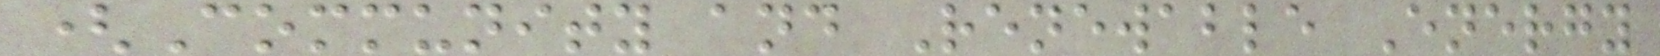(Community and Renewable Energy
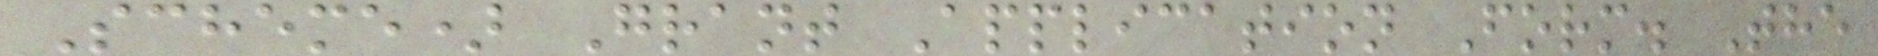Scheme) Grant Application Form. The
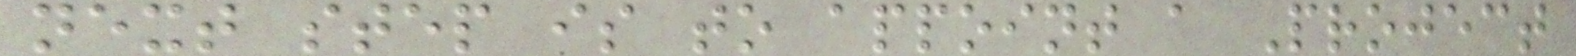next step is to appoint a Project
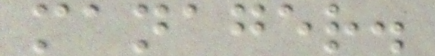manager.
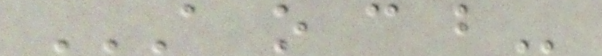A O C B
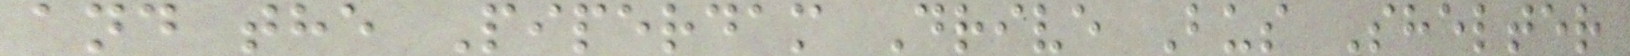and the Piperdam Drive Bus Shelter
